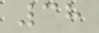38
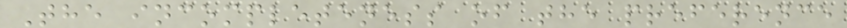The incompleteness of the preference
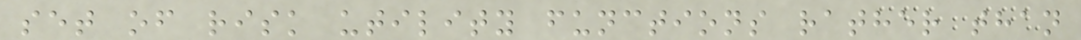set of risk utility functions rather than
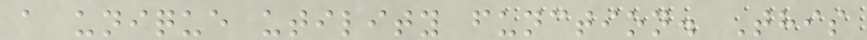a unique utility function. This
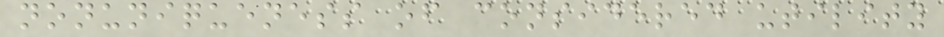nonuniqueness of considered utility
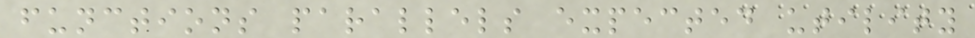functions parallels expected utility
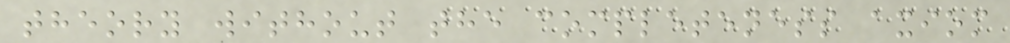theory without the completeness axiom
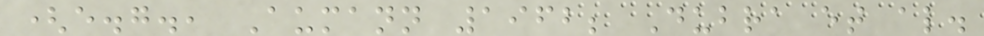(e.g., Aumann 1962; Dubra et al.
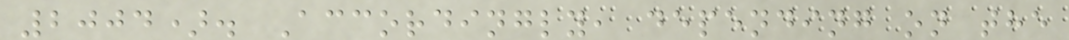2004). Accordingly, depending on the
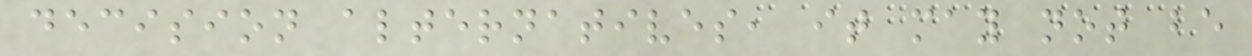decision alternatives, it may not be
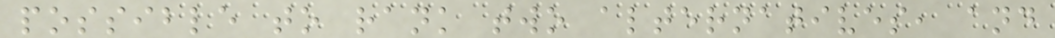possible to rank two alternatives, and
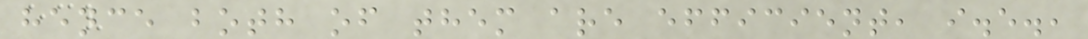hence both of them are efficient, i.e.,
